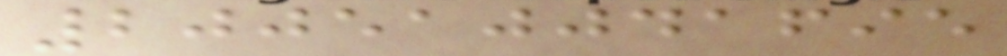200510041695
